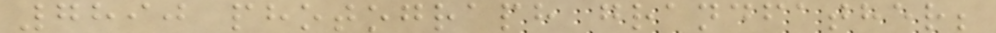7890 photograph grandfather;
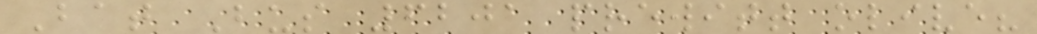Bat Bus 6201 prewitt olive?
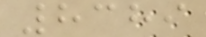8389
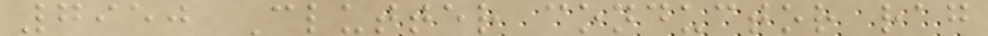7950 Clutter conductor rag
